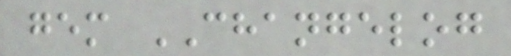gem CHANGELOG
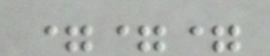===
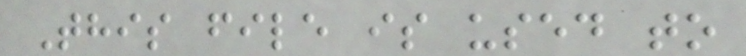This file is used to
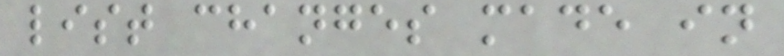list changes made in
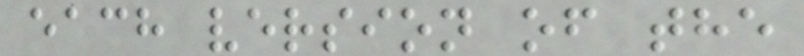each version of the
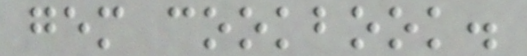gem cookbook.
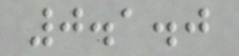0.1.0
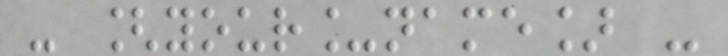- [your_name] -
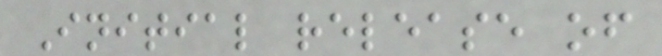Initial release of
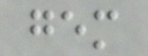gem
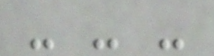- - -
